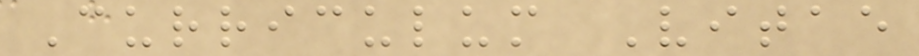Curriculum Vitae
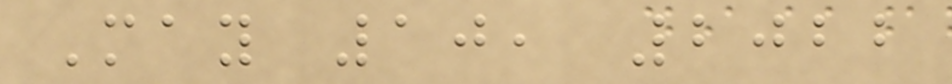May 10, 2022
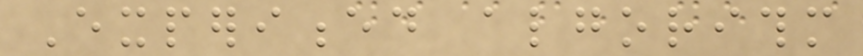Experienced algorithm
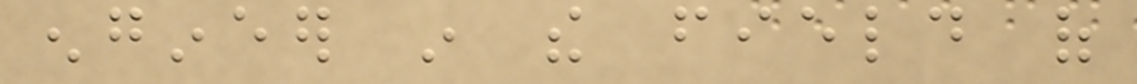engineer in the field of
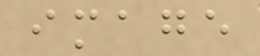image
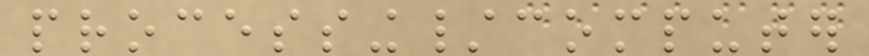processing/computer
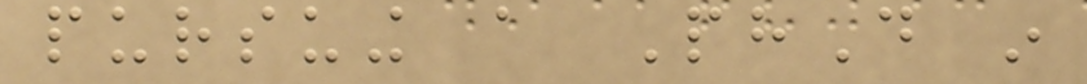pursuing a PhD in
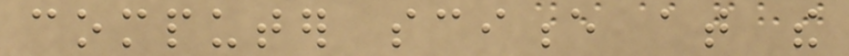computer science at the
